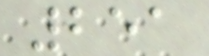251
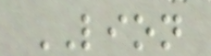LION
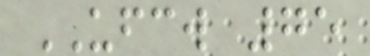UFCW 75
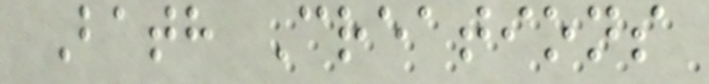Bath Creations
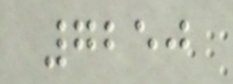7250
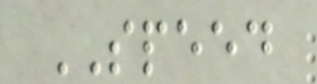SPEED
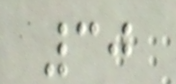30
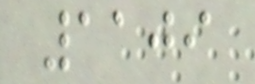1109
